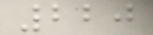220
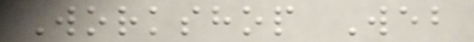Workshop Web
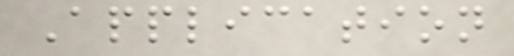Application
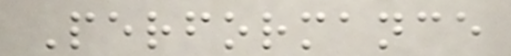Performance
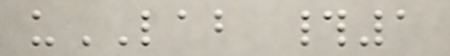uLAB #1
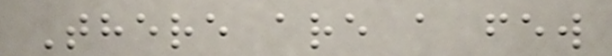There are a few
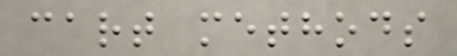cart methods
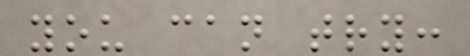you can try:
